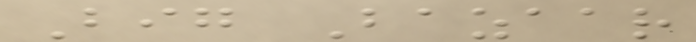Big Bazaar
